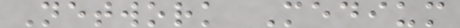Network Medium
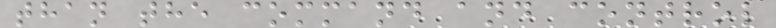than the command and control
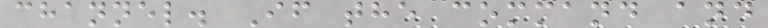channel. If the command and
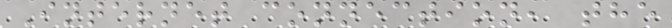Internet connection, the
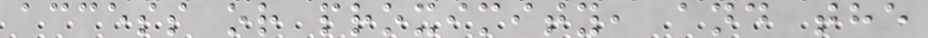access or proximity, and the
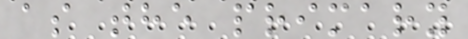as the primary
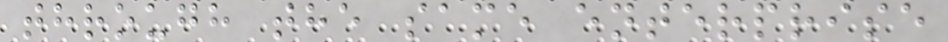through the same enterprise
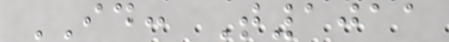ID: T1011
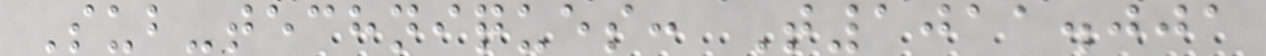Sub-techniques: T1011.001
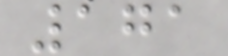171
